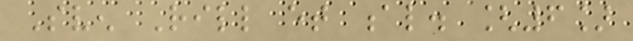Sven Rill et al. [6]
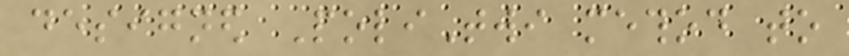designed PoliTwi method to
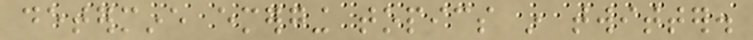determine emerging topics in twitter.
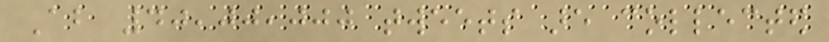About 40,00,000 tweets are collected
